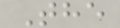The
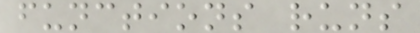functions runs
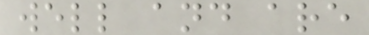well and are
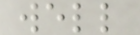well
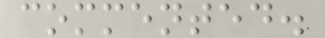commented.
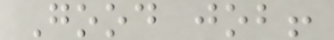Good job!
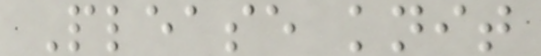Please knit
